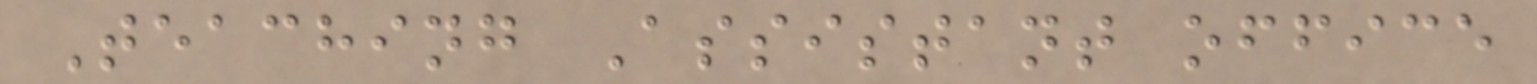Teaching Assistant office
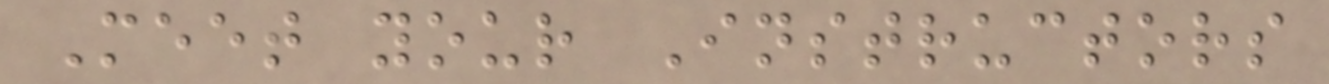Meet your Instructors
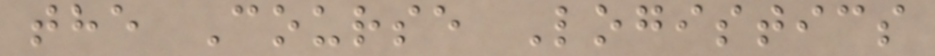the Course Logistics
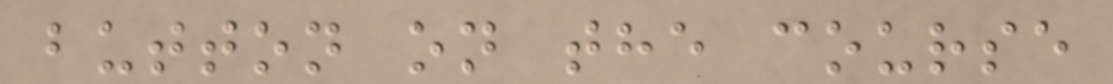button on the course
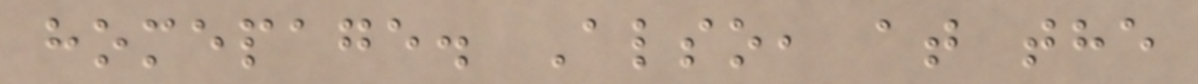homepage. Also, at the
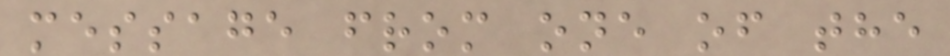message from one of the
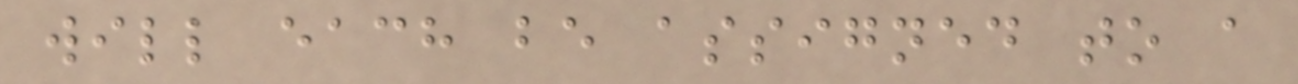will each be assigned to a
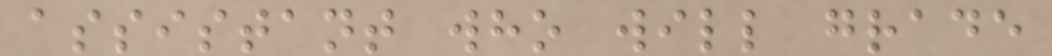assistant who will grade
